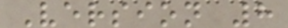Version 8
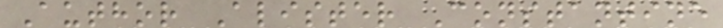Author Alister Constantine
